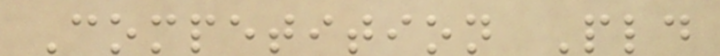Competition Pld
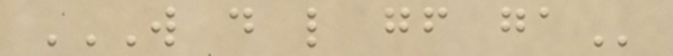W D L GF GA
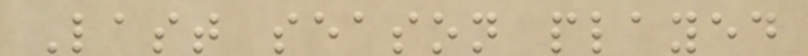Last season played
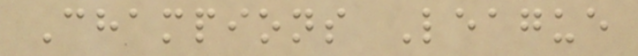Champions League
